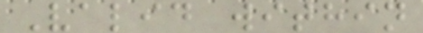Valid within
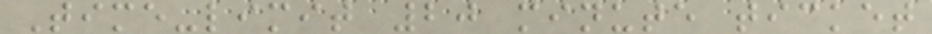Time-limit 20 minute ticket
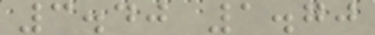3.40 1.70
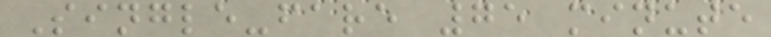Single-fare 75 minute
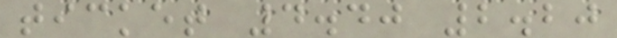ticket 4.40 2.20
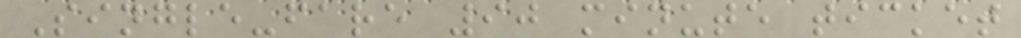Single-fare 90 minute ticket
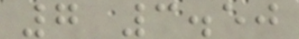7 3.50
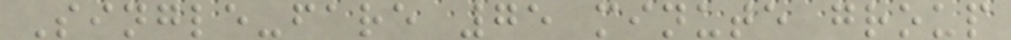Single-fare 75 minute group
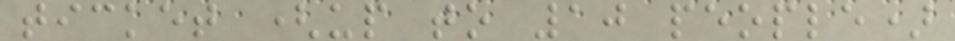ticket (up to 10 people)
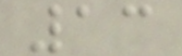13
